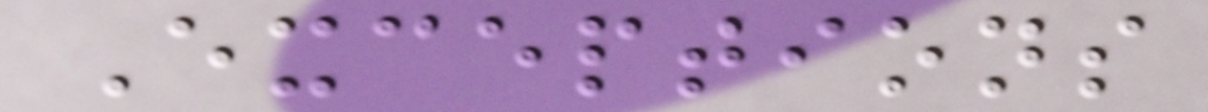Exceptions
